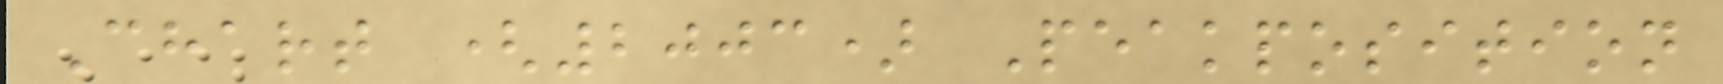Chart (2003) Peakposition
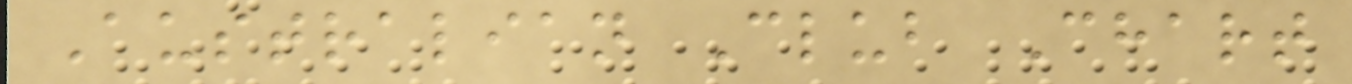Australian Club Chart
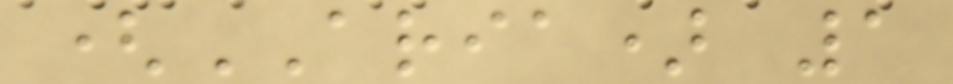(ARIA) 1
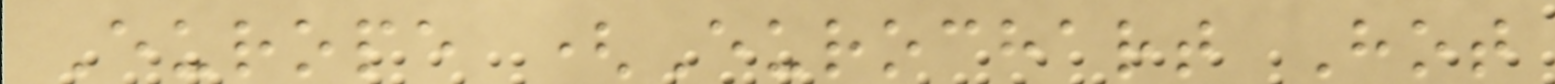Europe (Eurochart Hot
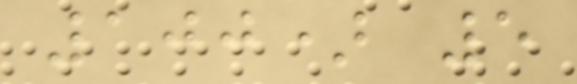100) 5
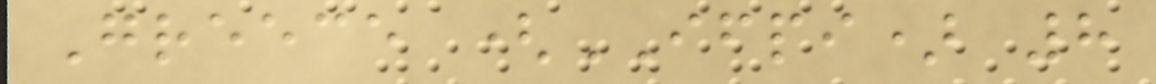Greece (IFPI) 8
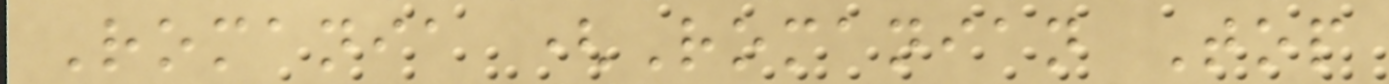Romania (Romanian Top
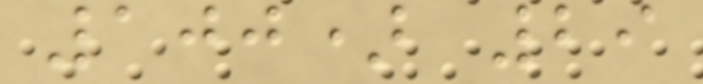100) 29
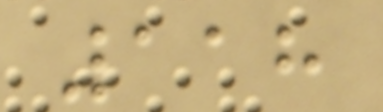118
